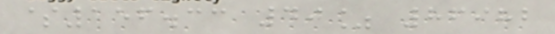$156.33 40% 86982
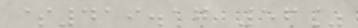$419.17 56%
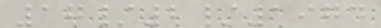17/2/1974
